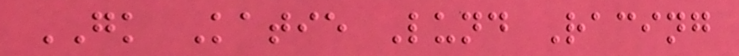GK Katie Lund Racing
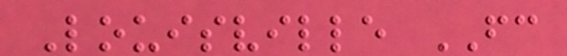Louisville FC
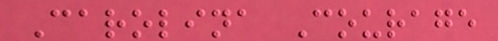Carolina Courage
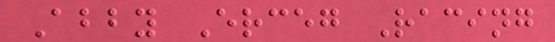Abby Erceg Racing
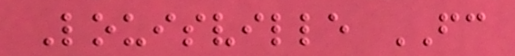Louisville FC
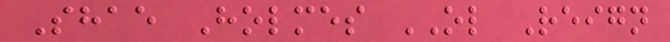Shae Holmes OL Reign
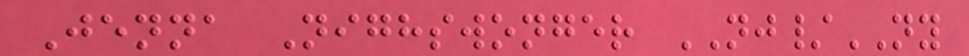Jenna Nighswonger NJ/NY
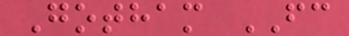Gotham FC
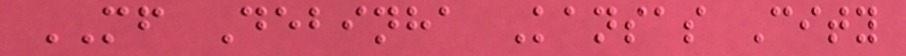MF Debinha Kansas City
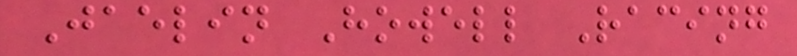Jaelin Howell Racing
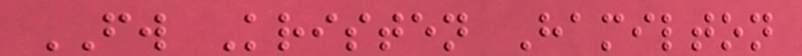FW Kristen Hamilton
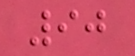90
